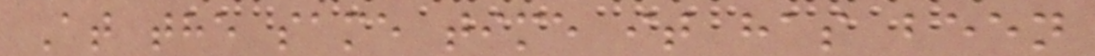At the same time it has been
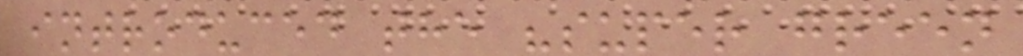introduced the "super green
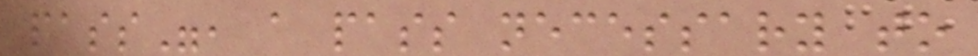pass", a pass necessary to
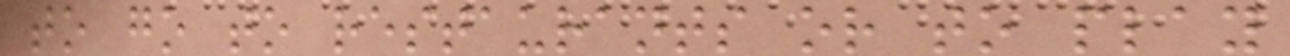to go to restaurants or to play
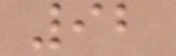92
